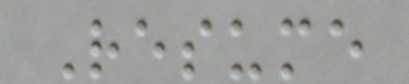Resume
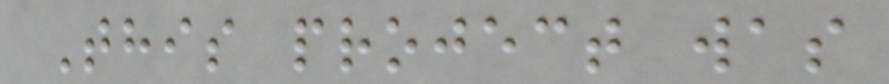This project was
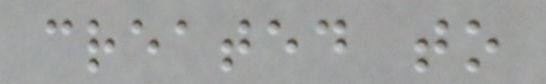created to
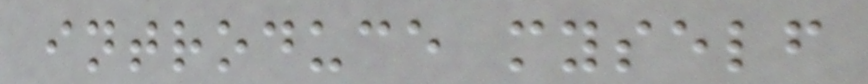introduce myself
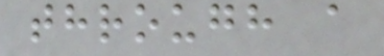through a
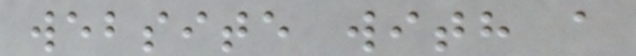website with a
